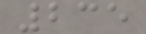235
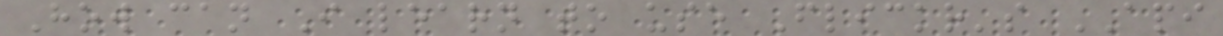How can I learn to use Flickr's API
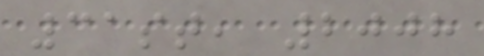31st, 2008
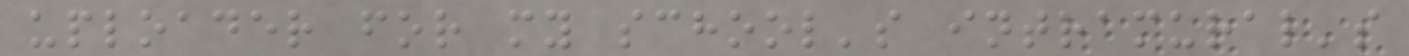uploader for my school's intramural's
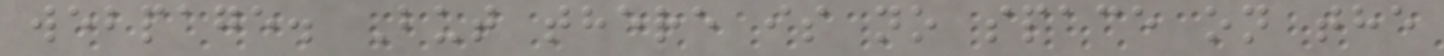webpage. But there is no space on the
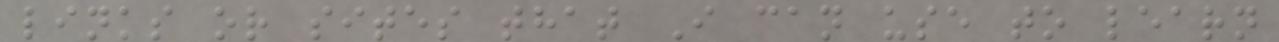links or sites that I can use to learn
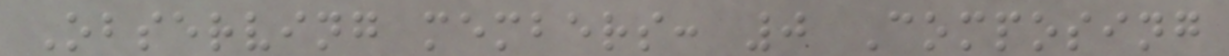Observing members: 0 Composing
